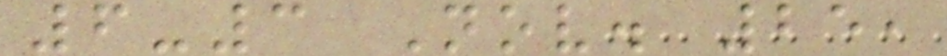6-3 Nov. 25,
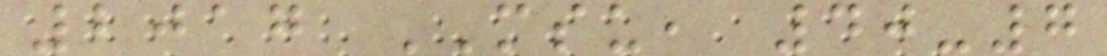2017 MSU, 40-7
